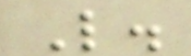L.
